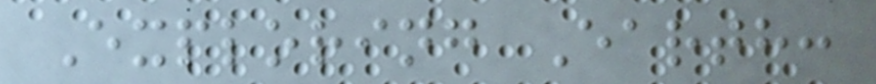Exploring Earth:
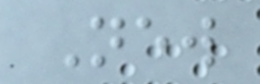New
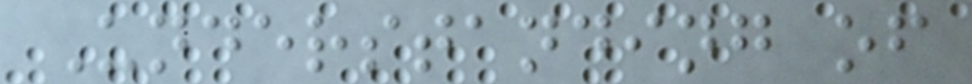Understanding of
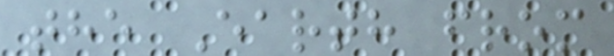the Earth from
